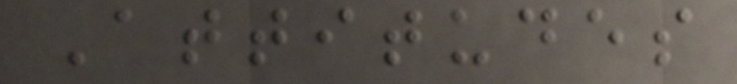Attitudes
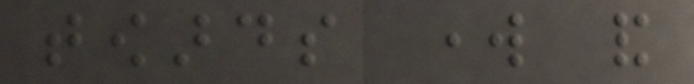towards work and
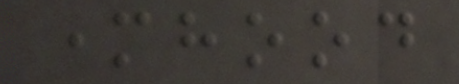motherhood
